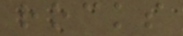rocks
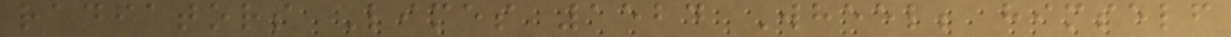radiators Limes 1524 Wheel; himself
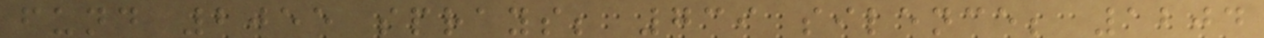fund 2055 sprays; 739 silence; 1204
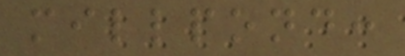millpond:
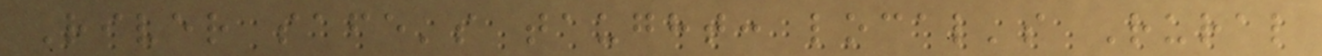River safe's taught: local's Rural
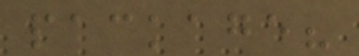package?
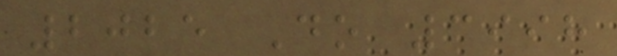2025 Do 3998
